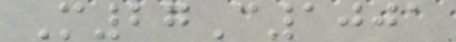M27C1001
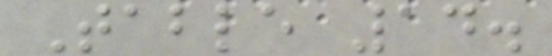Table 14.
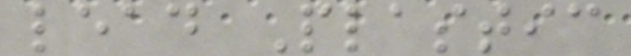lead Plastic
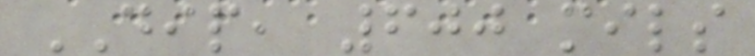DIP, 600 mils
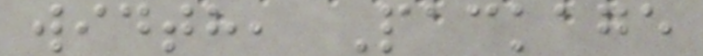width, Package
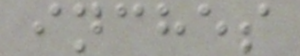inches
